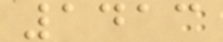1413
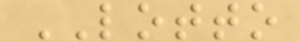LOTTO
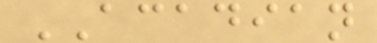ACADIAN
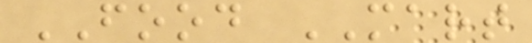FOOD MART
